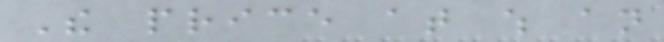The price at which an
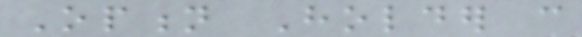Option Holder can
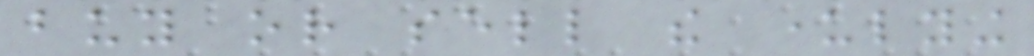buy or sell the underlying
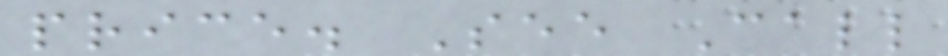price. See Call
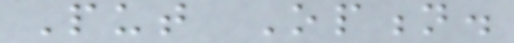Put Option.
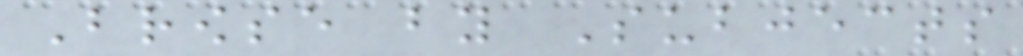Browse by Subjects
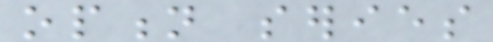option series
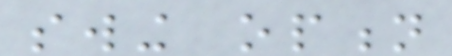swing option
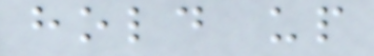hold up
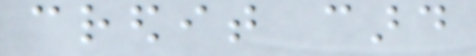credit card
